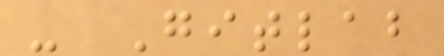- Gitlab
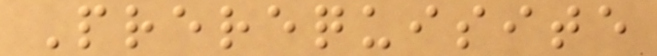Prerequisite
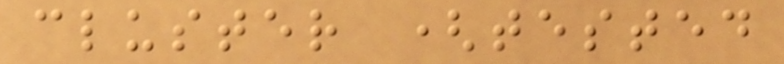cluster (tested
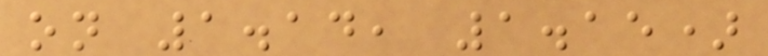on 1.14, 1.15)
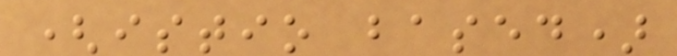(istio based)
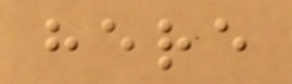here
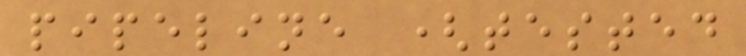pipeline (tested
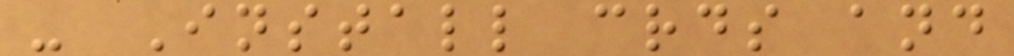- Install crds and
